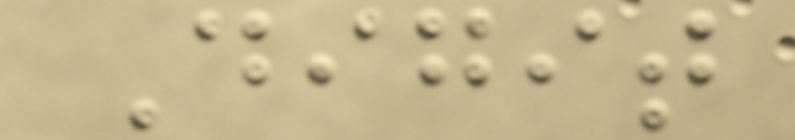Digit
